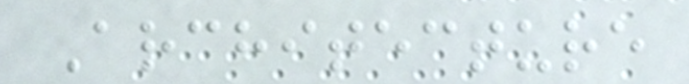Architecture
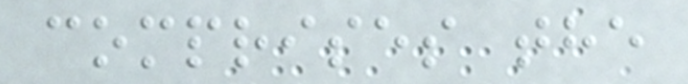comprises the
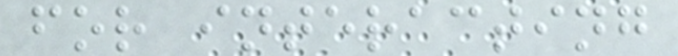for interacting
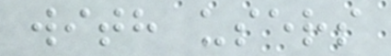with users
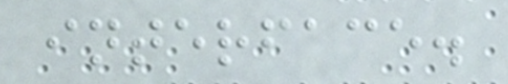interface.
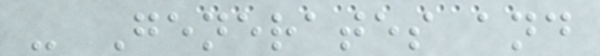- Generates and
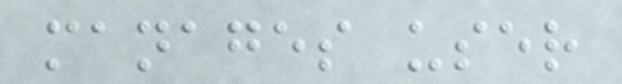manages user
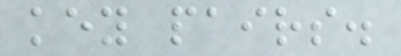key pairs.
